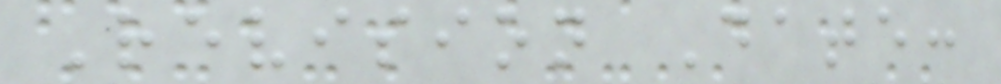Revision Date:
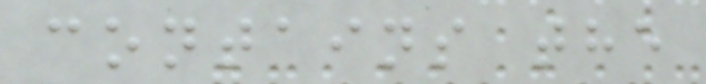contains the
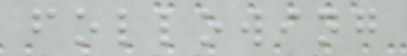following
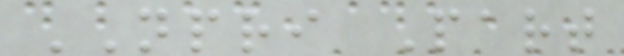NPRI Part
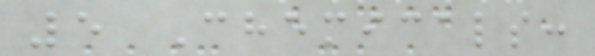5 Chemicals:
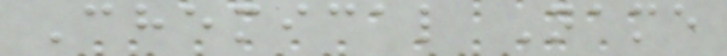Chemical Name
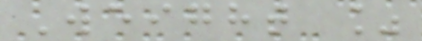Weight %
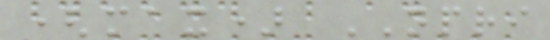(max) NPRI
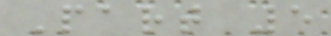Part 5
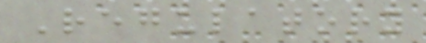Regulatory
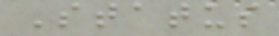Status
